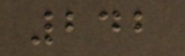242
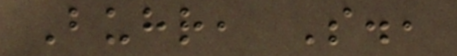Buhr, S.,
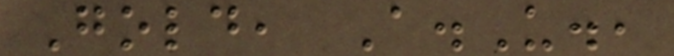Gold, A.U.,
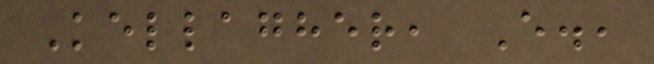Kellagher, E.,
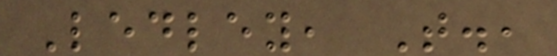Ledley, T.,
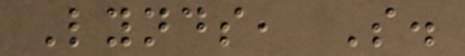Lynds, S.
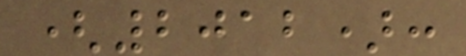(2012):
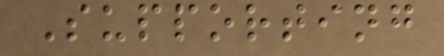Supporting
